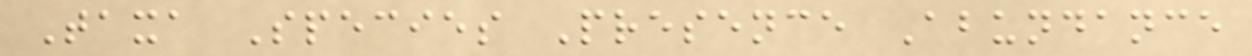Taxa Species Presence Abundance
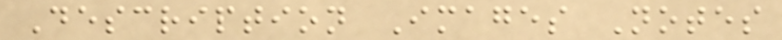Description Images Notes
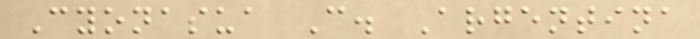Cyonasua C. Argentina
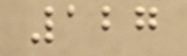127
